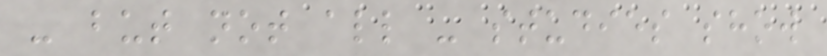- but not all - studies show
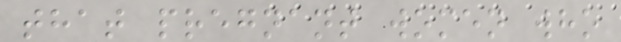that pregnant women who
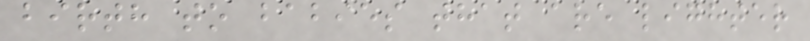birth to babies that are lighter
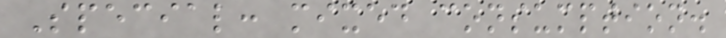Special: mixed consumption.
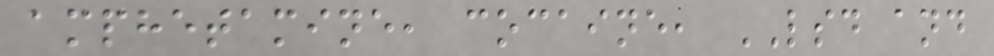amphetamine, cocaine, LSD and
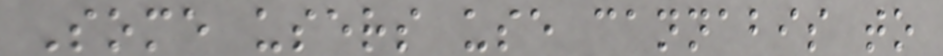Some users use cannabis to
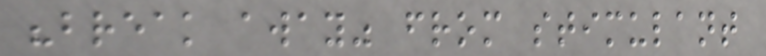"break away" from stimulant
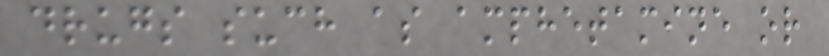drugs such as amphetamine or
